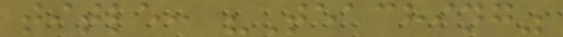title: "Teaching"
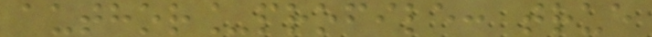author_profile: true
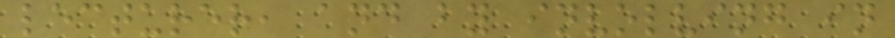lecturer, and by involving in
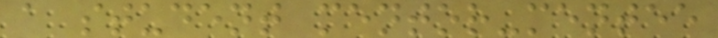a student mentor-mentee
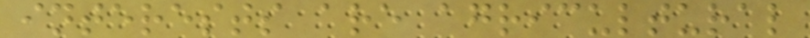interests are agricultural
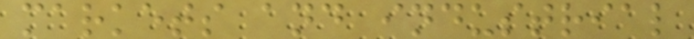markets and industrial
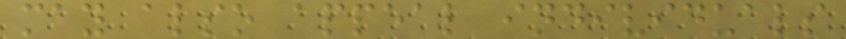may also appeal individuals
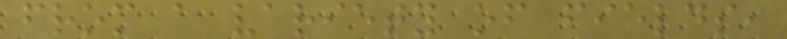from a variety of fields,
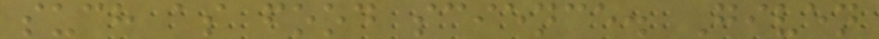such as food science. Given
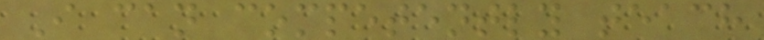I can competently teach
